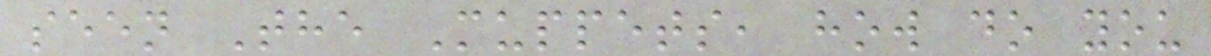seen The Muppets, how do you
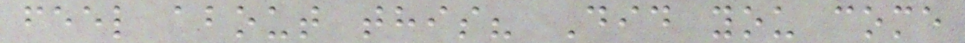feel about this? Did you come
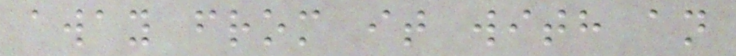away from it with an
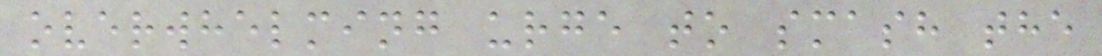overwhelming urge to smash the
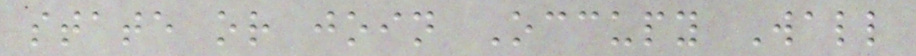state or join Occupy Wall
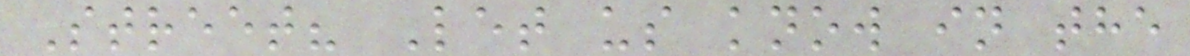Street? Let us know in the
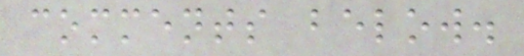comments below.
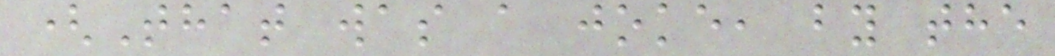(That was a joke, by the
